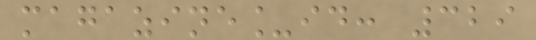magazine_id: 329
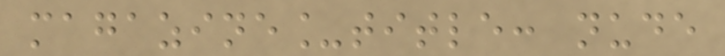magazine_title: nude
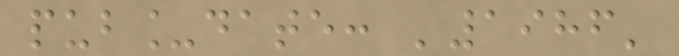pub_date: '1986'
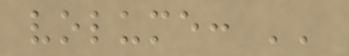volume: ''
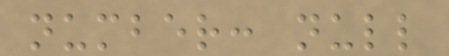number: null
